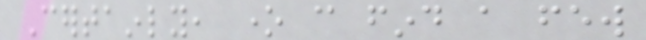Certainly, one can find a few
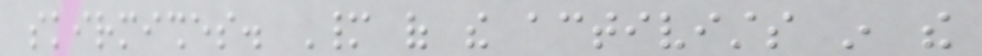skirmishes. Many of the activists in the
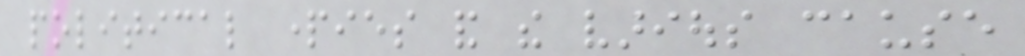political parties and the various cause
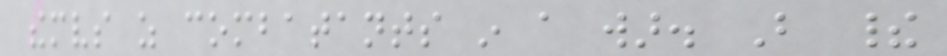themselves as combatants in a war. But their
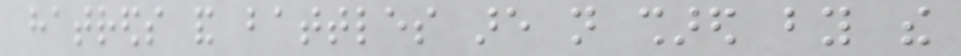hatreds and battles are not shared by the
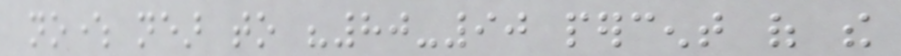nowhere near to "80-90 percent of the
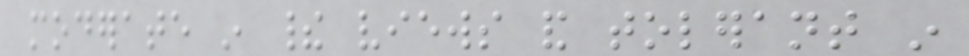moderate in their views and tolerant in
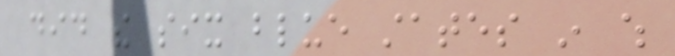did the six blue states in which
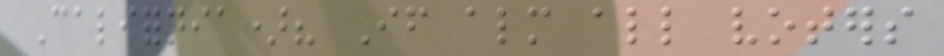California)? If almost all voters
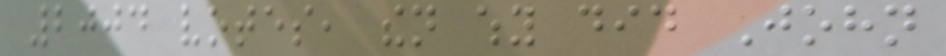2004 votes, then why did John
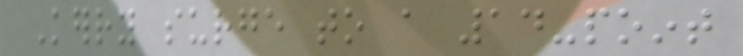Kerry surge to a 14-point
